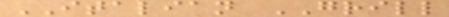ITALIAN GRILL
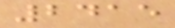2415
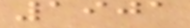1901
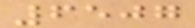6507
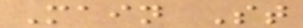Main St
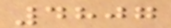4807
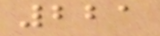221
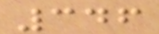346
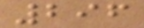296
